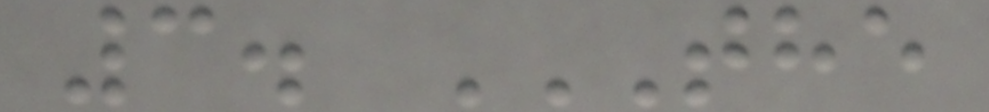3. THE
